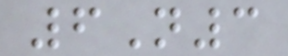6N3
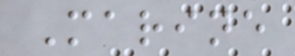Marine
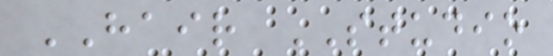HAIR STUDIO
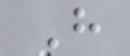H
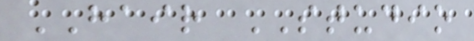HAIR STUDIO
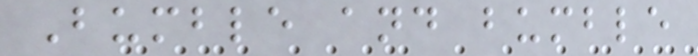Bumble and bumble
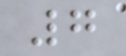7
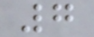7
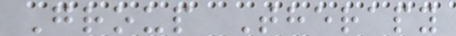Group Therapy
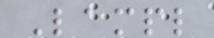Lampl
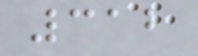312
